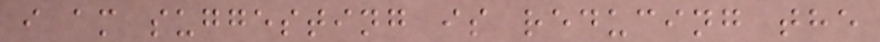i am suggesting is reducing the
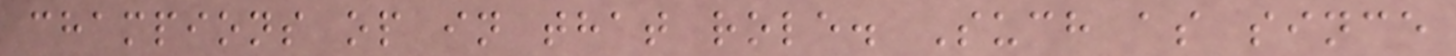champions op in that role. Such as since
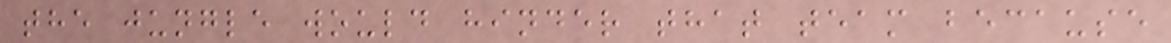the jungle would hinder that team because
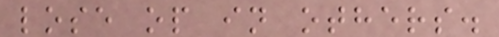lose op in others.
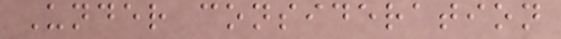Under consideration
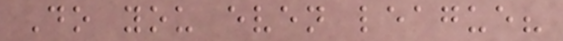Do you even league?
